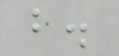b.
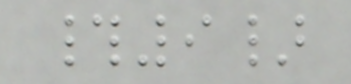#9}
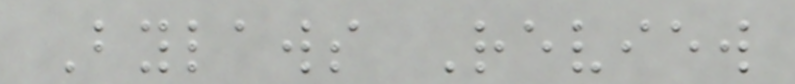Bylaws Review
